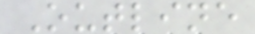Outline
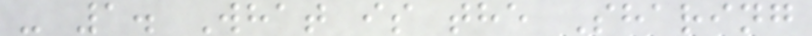- 1. What is the Sharing
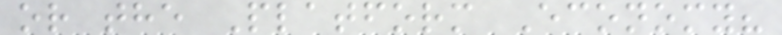or the Platform Economy?
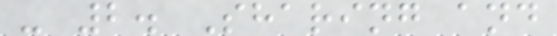- 2. Sharing and
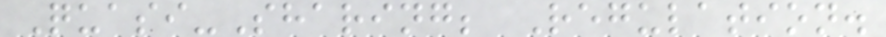Quasi-Sharing; Regulation.
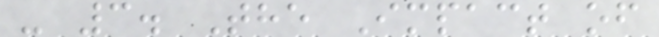- 3. The Impact of
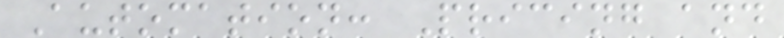Automation: Pricing and
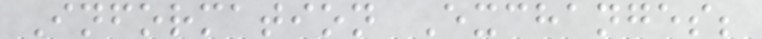Information Exchanges;
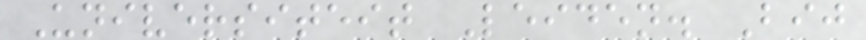Universiteit Leiden. Bij
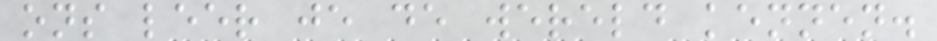ons leer je de wereld kennen.
